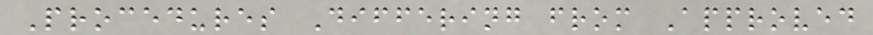Procedures Differing from Approved
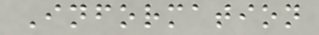Information
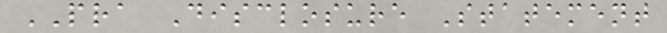PRA Disclosure Statement
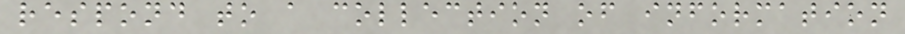respond to a collection of information
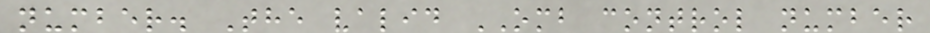number. The valid OMB control number
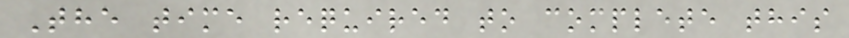The time required to complete this
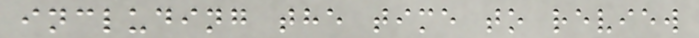including the time to review
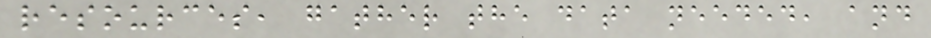resources, gather the data needed, and
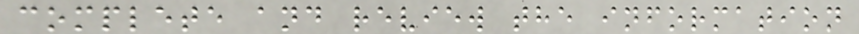complete and review the information
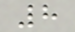8
